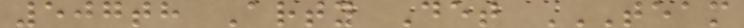507th Arty Det TEAM
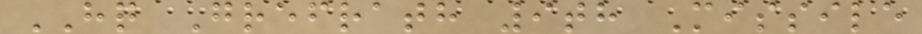HQ Grefrath 9th Missile
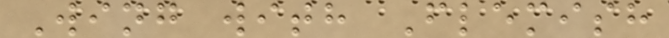Wing with Flemish
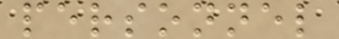personnel
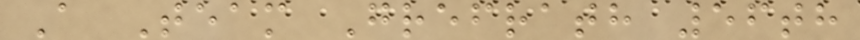A Team Grefrath 56th
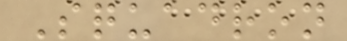Squadron
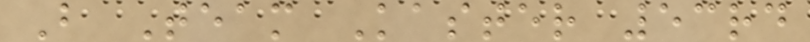B Team Kaster 53rd
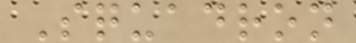Squadron
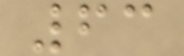63
